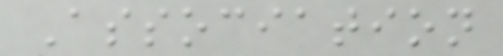Association
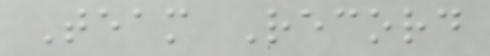Team Record
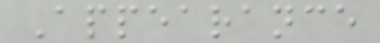Appearance
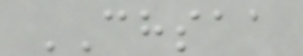CHSAA
